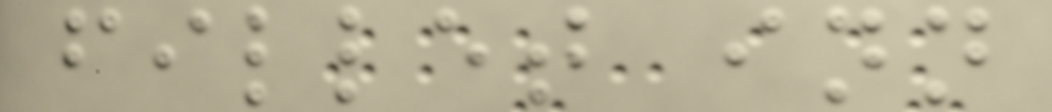fillet inn
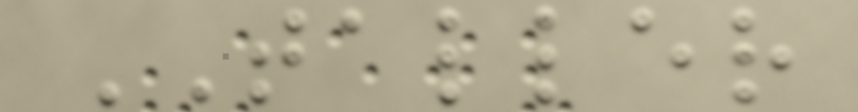TALLER
